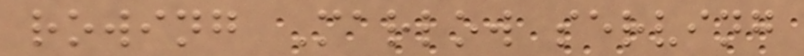rowing Marlow serving
